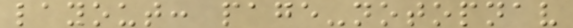layout: page-notopnav
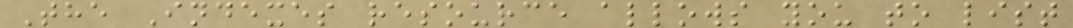The Indexes resource allows you to list
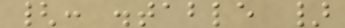{: .table }
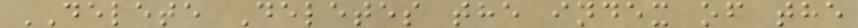DELETE Deletes the index of the
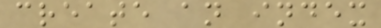create an index
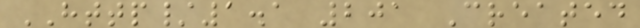HTTP/1.1 201 Created
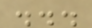...
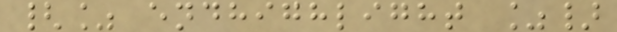{% endhighlight %}
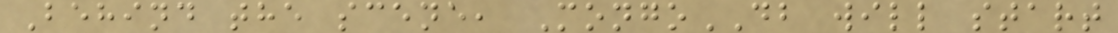Behind the scene, MongoDB will start
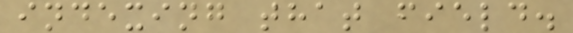indexing that field.
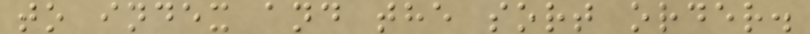to index and the sort order.
